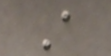A
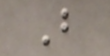B
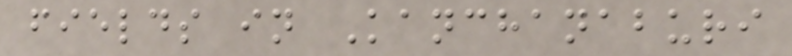fields in Kanchanaburi
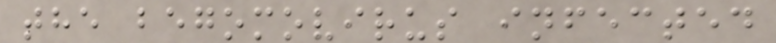the begomovirus infected
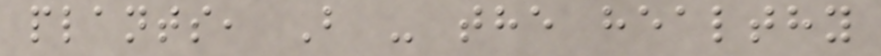plants, B - the healthy
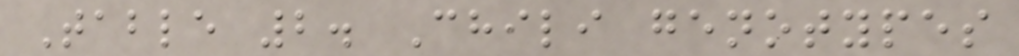Table 2. Chili genotypes
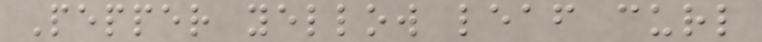Pepper yellow leaf curl
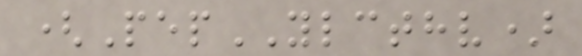(PepYLCTHV)
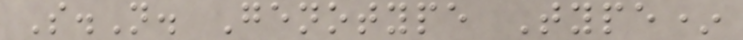S.N. Genotype Type*
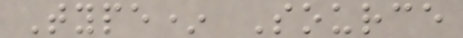Type* Source
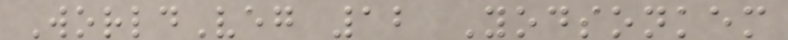WorldVeg 12 Yodsonkem
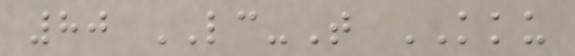80 LC-T KKU
